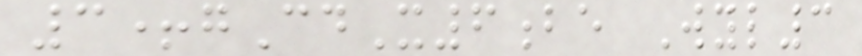3+gCdX6be Wyl3
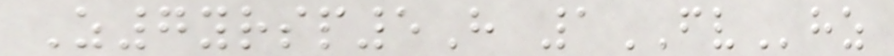Z7yrsp5H 1FVhz
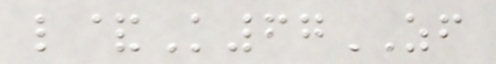l&K67ZF
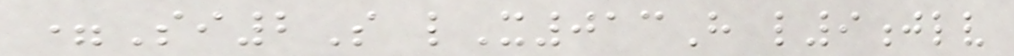=Si2S lX013H l9jlv
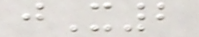jX2
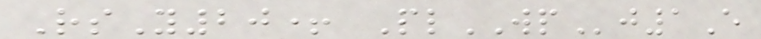RsY20+ PlWPj1E
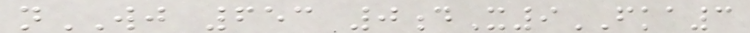nWJ 653 0dX9FKA3
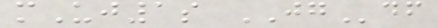mUj1s JGdf
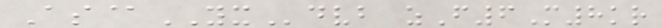As@YXdvb zF6M8kr
